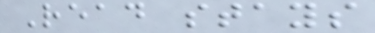Read stays
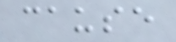cause
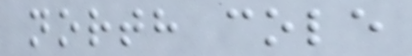north cole
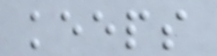keeps
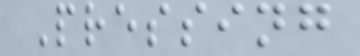Pressing
